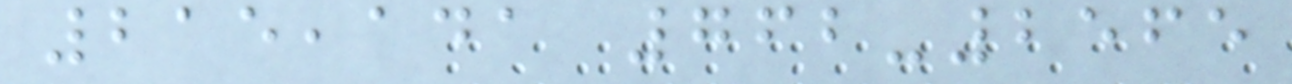215,141 762-2565
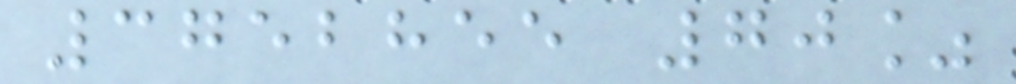3752855 70%
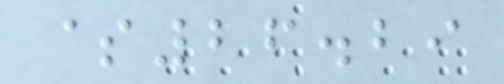$26.29
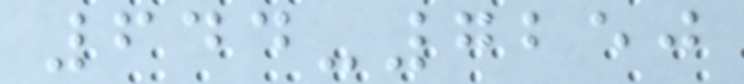644-7250
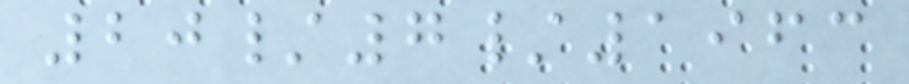20/7/1963
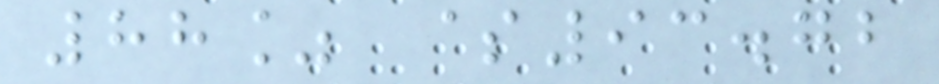88% $93.72
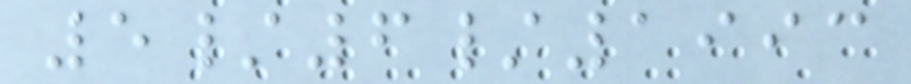5/6/1993
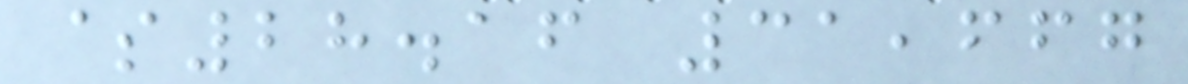$28.16 31,667
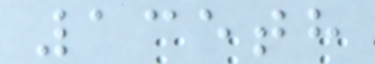135th
